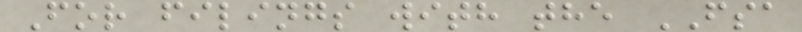For filings with the FSA
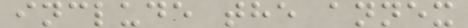include the annex
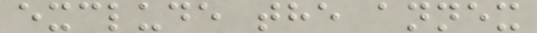exclude the annex
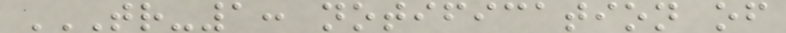TR-1: NOTIFICATION OF
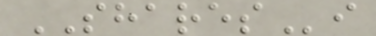SHARESi
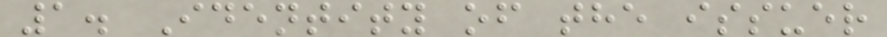1. Identity of the issuer
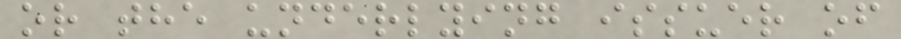or the underlying issuer of
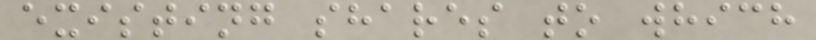existing shares to which
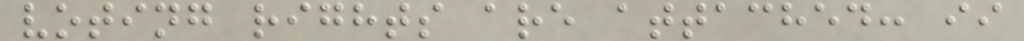voting rights are attached: ii
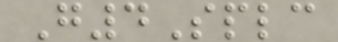G4Splc
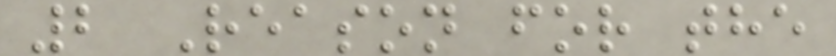2 Reason for the
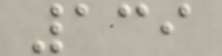139
